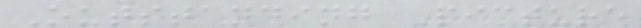Outstanding Picture
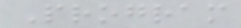Program
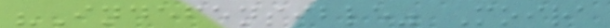"Indefensible" Moira
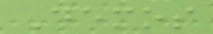Demos
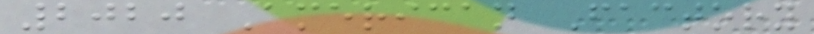2020 American Factory
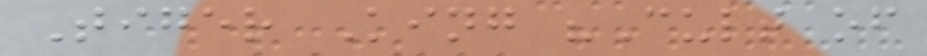Tiger King "Cult of
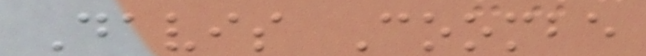Davis Coombe
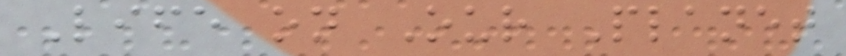Life on Our Planet
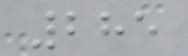285
